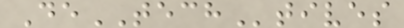DeTECHtives
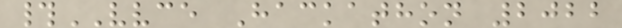#VVCE Hackathon 2022
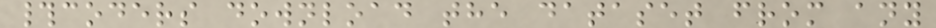#coders download the dataset from any
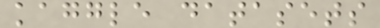kaggle datasets
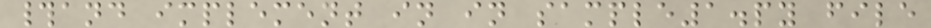#and implement in in sample1.py file
